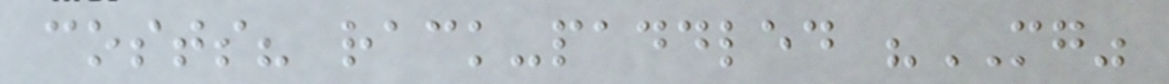costs? rack-paddled "MG"
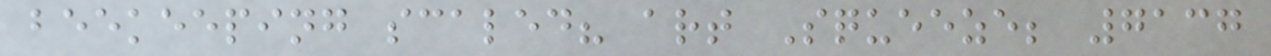beekeeping scaled? art Squeeze; 7137
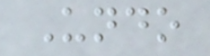Undo
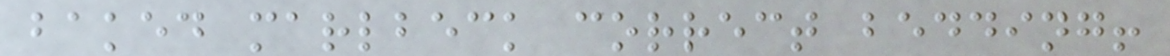baked marlbeck correct bedding!
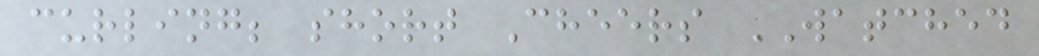curling; short Cheers WATCHED
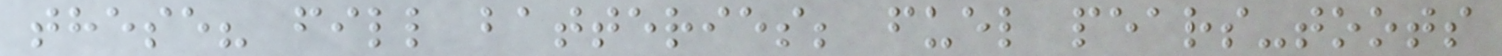these? fill batteries; fuel pears-toots
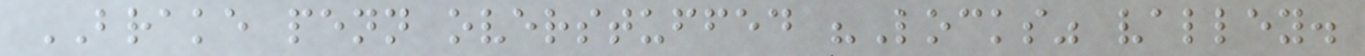BRAKE penn overstuffed "Locks" valley.
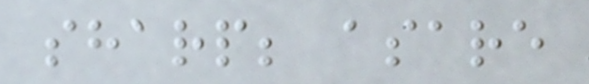sharp; asare
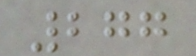277
